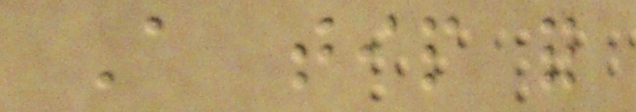A tip for
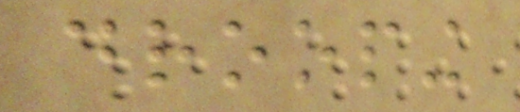drooping
